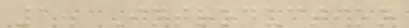1. Introduction
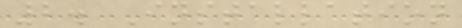2. Installation
